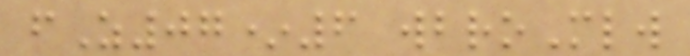fZ07*6 wbroMlw
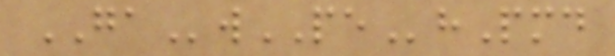GAwPEhPmd
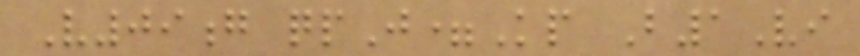V09g qpJ=Kp B1Vi
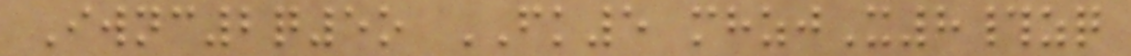Iwnc2q5o FK5 mhzjX8#zq
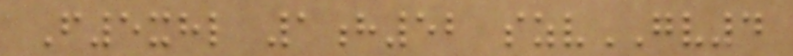F5xhl 1h52 szvGV4
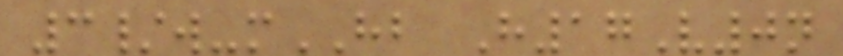3/w-mHB H17V0n
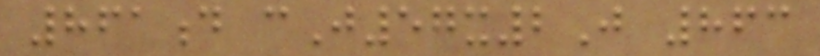861d cJ57x2J 863
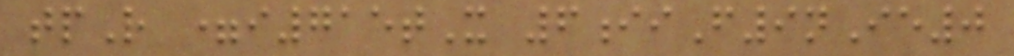tpR =i715tX 6iiF9nIe0
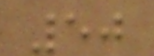50
